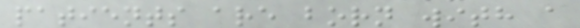patients are born with a
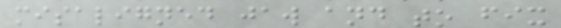misaligned jaw and to fix
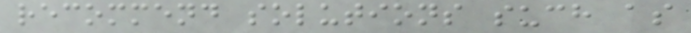recommend solutions such as
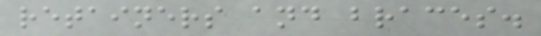retainers and braces.
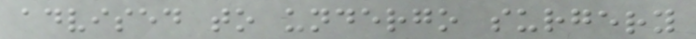advised to undergo surgery
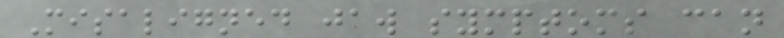Misaligned jaw symptoms can
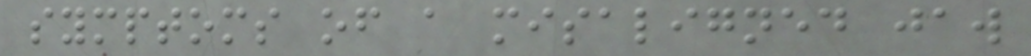symptoms of a misaligned jaw
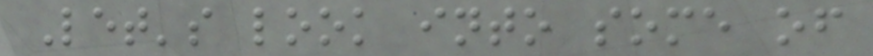Let's look into some of
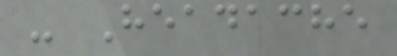- Headache
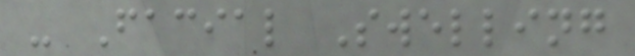- Facial Swelling
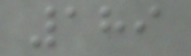189
